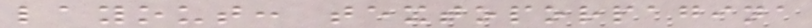layout: textoporpagina
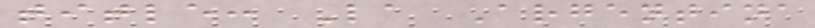title: La Argentina
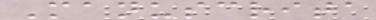Manuscrita
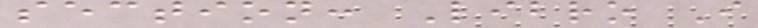section: Libro I
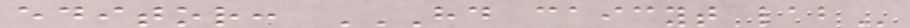editor: HD CAICYT LAB
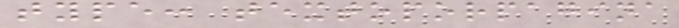type: textoporpagina
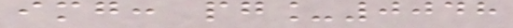img: pg_0048
